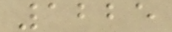1225
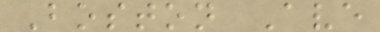Boston Ave
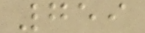759
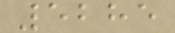5285
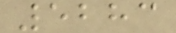5283
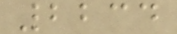2234
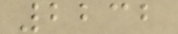2232
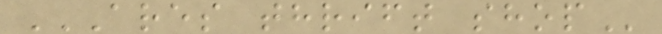ARES THRIFT SHOP
